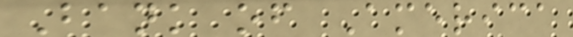Bank of America
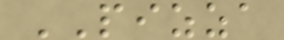PIZZA
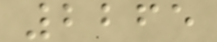2265
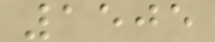1505
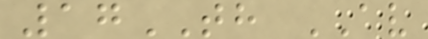17TH AV
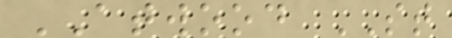ATWOOD ST
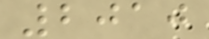2010
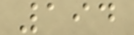194
